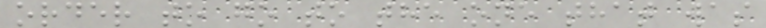order to go to the one that was
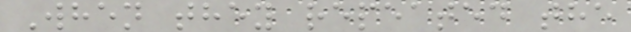When they repeated the
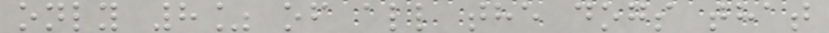only 8% of all the dogs that
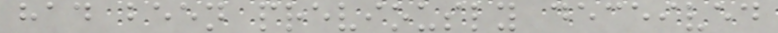had been previously deceived
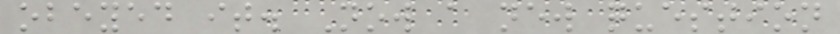obeyed it. Now a new question
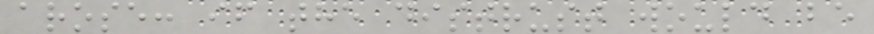arose: if the distrust would be
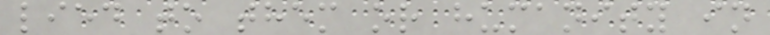lied to them or humanity in
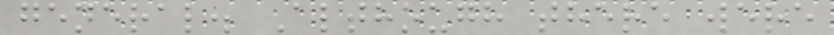general. Although there were
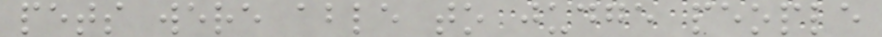pets were able to judge people
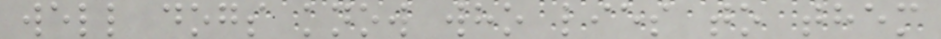well dogs know who lies to them
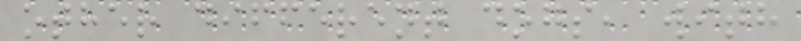other different dogs, with
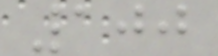100
